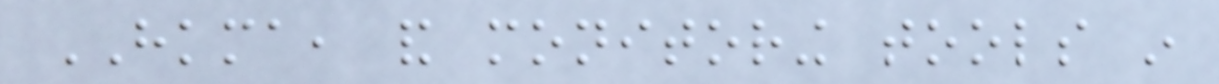HKMA, and monitoring tools in
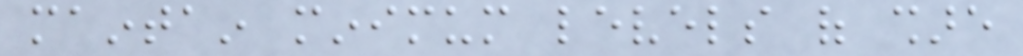maintain minimum levels of share
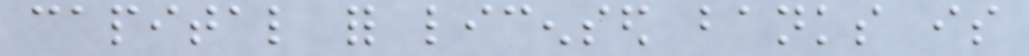capital for licensed banks is
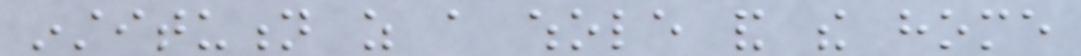institution as a whole and the home
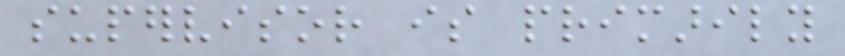supervisor is primarily
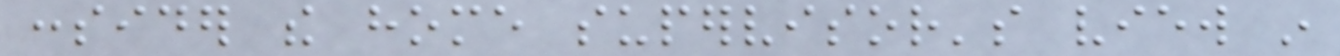consider the home supervisor's view in
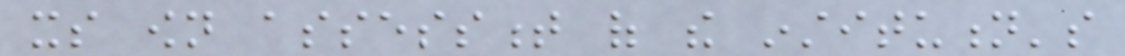its own assessment of the institution's
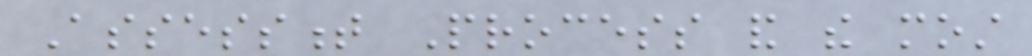Assessment Process and the most
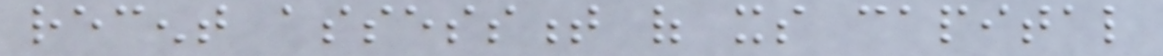recent assessment of its capital
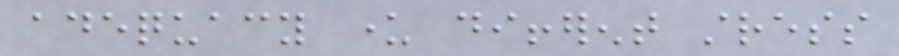adequacy under different stress
